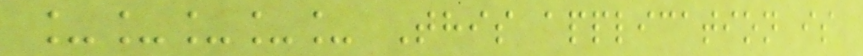_____ This application is
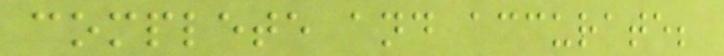complete and accurate;
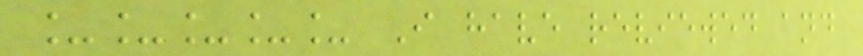_____ I have reviewed and
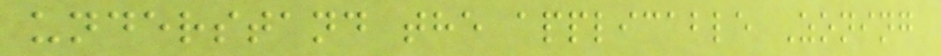understand the applicable Zoning
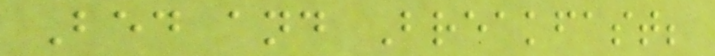Bed and Breakfast;
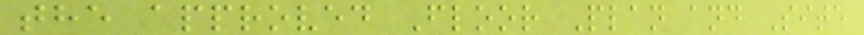the approved Floor Plan and Site
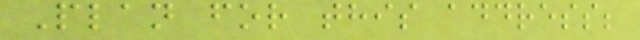Plan for this address;
